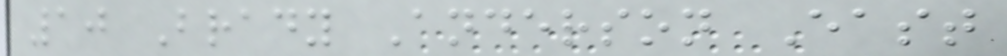10 Brady Anderson East
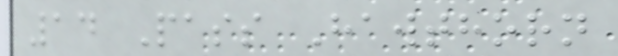14 Pass Hawthorn
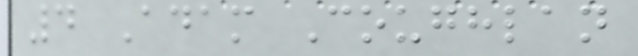4 Adam Coughlan
